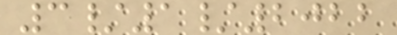3/1/2022
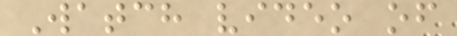Watch video of
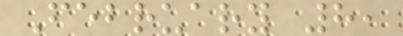February 8,
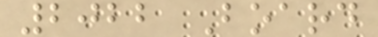2022 Board
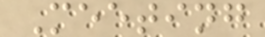Meeting
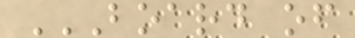BOARD OF
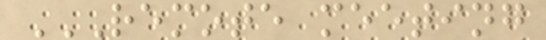REMOTE MEETING
